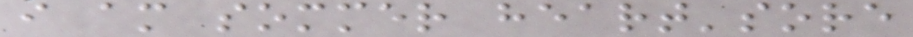i am sommer heart'sore
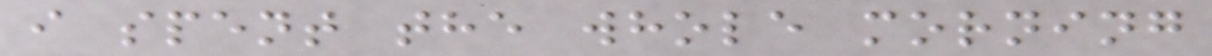i spent the whole morning
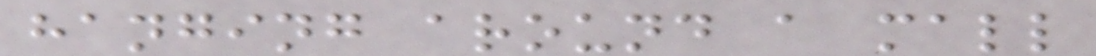hanging around a mall
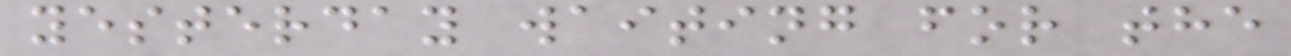yesterday waiting for the
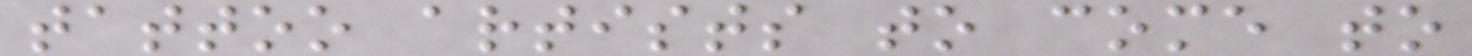tattoo artists to come to
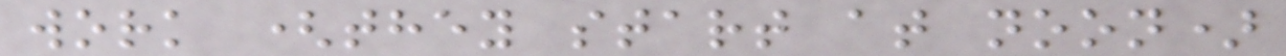work (they start at noon)
